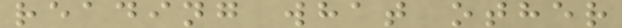reading what other
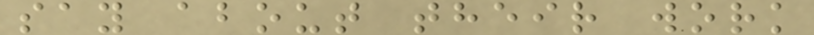say about their work
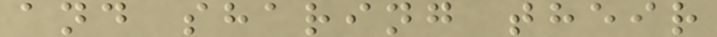and sharing their
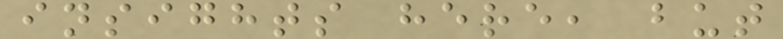insights here, but
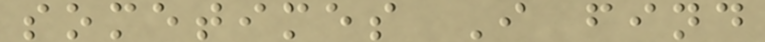sometimes I find
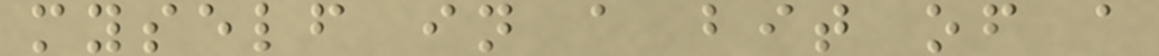myself in a bit of a
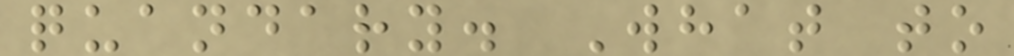quandary. What to
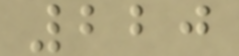220
